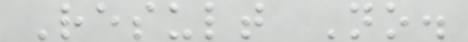Result No.
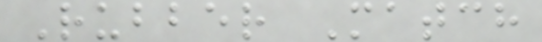Rubber Match
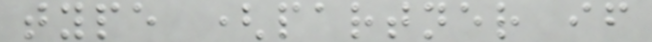type (partner if
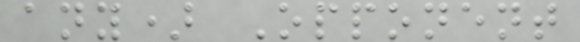any) Opponent
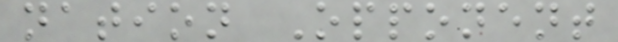nation Opponent
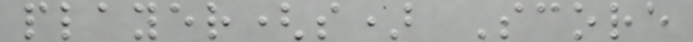player(s) Score
